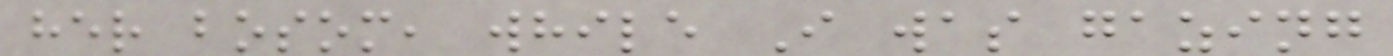her bosom, while I was gazing
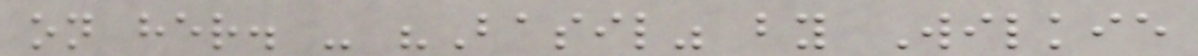on her. - "Basil" by Wilkie
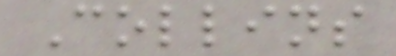Collins
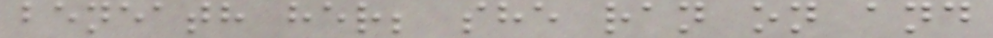beneath her; she ran on and
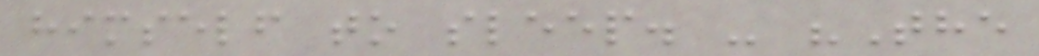himself to sleep. - "The
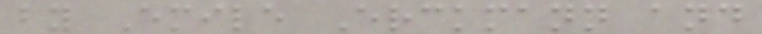by Emile Erckmann and
